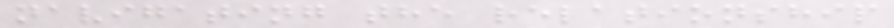navigating the relationship
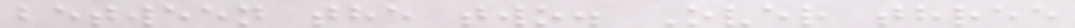between the two. Over three
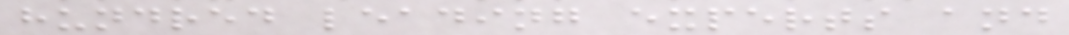hundred leading experts and
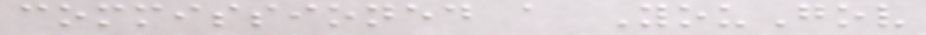commissioned a YouGov
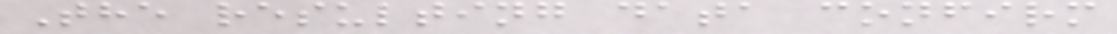The resulting data confirm
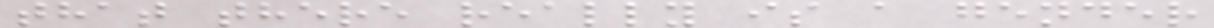that there really is a gender
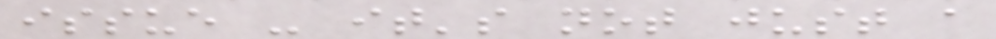issue - it's not just a
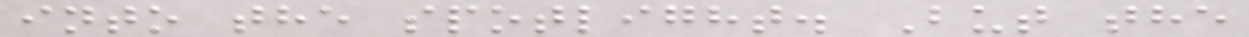into the spotlight. But the
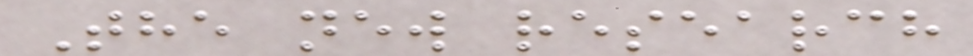The new research
